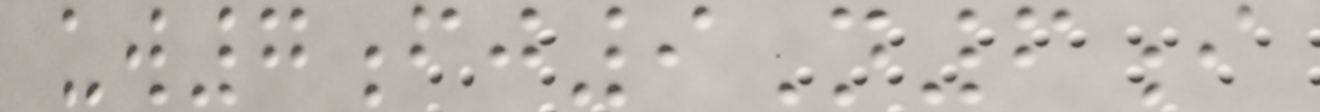uw7fj9N6i
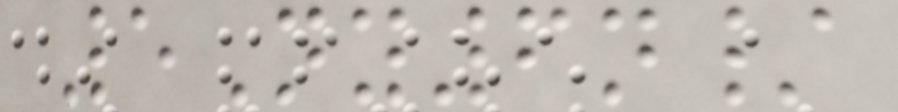5Ny6n/
